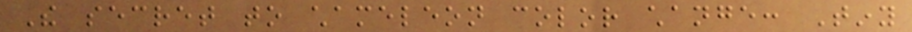The secret to chameleon color change: Tiny
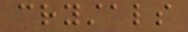crystals
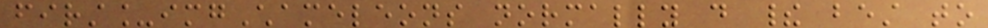first_imgChameleons normally do their best to
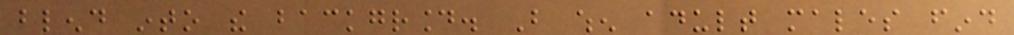blend into the background. But when adult males find
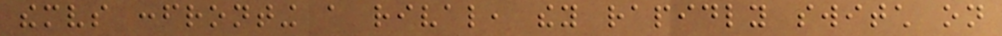themselves confronting a rival, they rapidly switch on
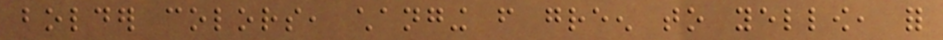bolder colors, changing from green to yellow, for
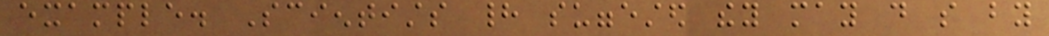example. Scientists had suggested they may do so by
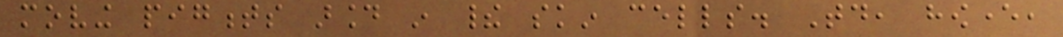moving pigments around in their skin cells. Today, however,
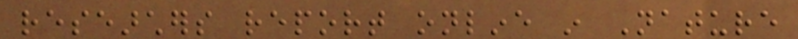researchers report online in Nature
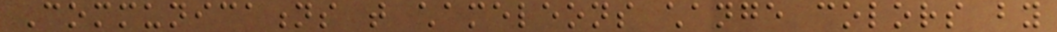Communications that chameleons change colors by
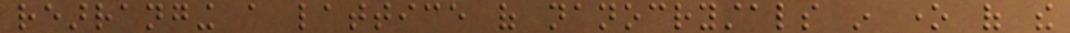rearranging a lattice of nanocrystals in one of the
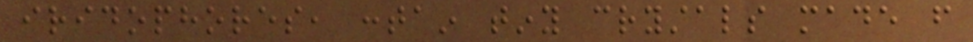iridophores, contain tiny crystals made from
